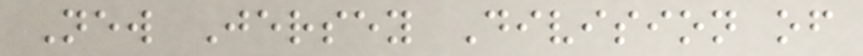New Jersey Division of
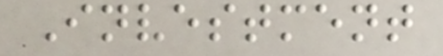Investment
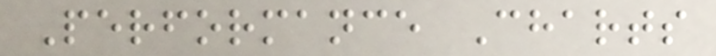Performance Charts
